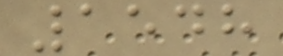1548
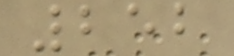252
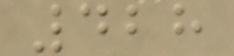428
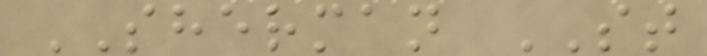SHERMAN ST
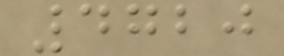4720
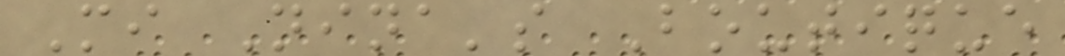Mi Nina's Boutique
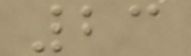23
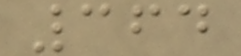364
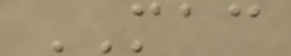MAC
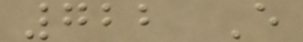722 E
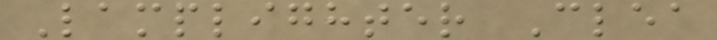Lamplighter Clea
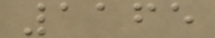1165
